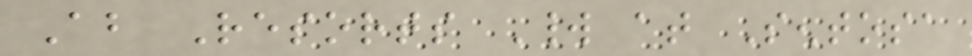About Resorts World at Sentosa
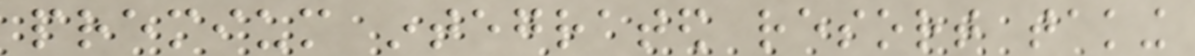premium integrated resort taking
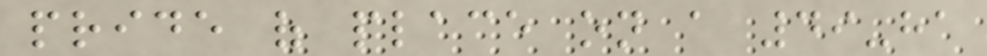pride of place on a 49-ha
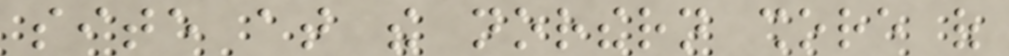site at the northern shore of
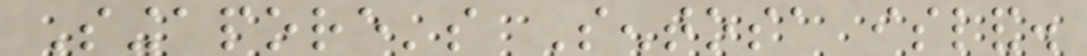Singapore's Sentosa island.
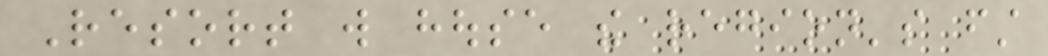Resort will house the region's first
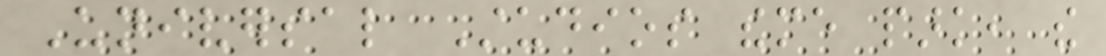Universal Studios theme park, the
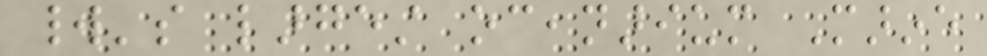world's largest oceanarium Marine
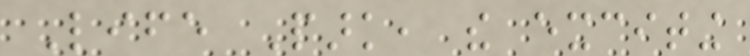Life Park, the exciting
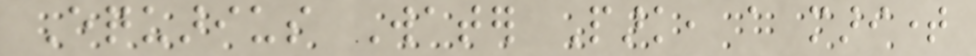Equarius Water Park, a maritime
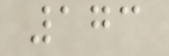173
